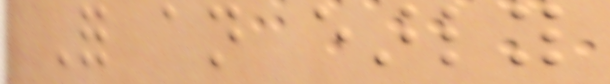For an early
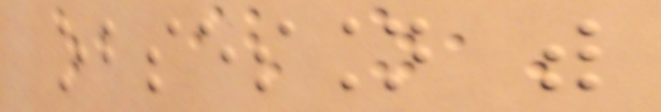obsession with
